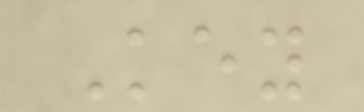Key
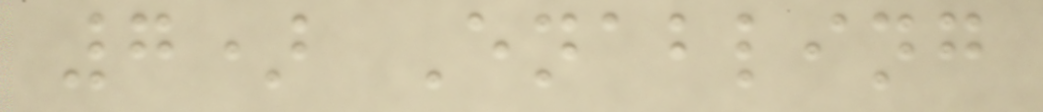7) Enabling
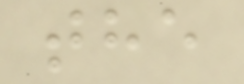the
